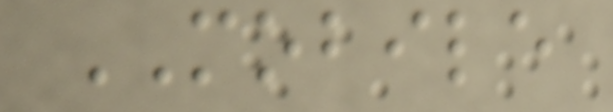MOBILE
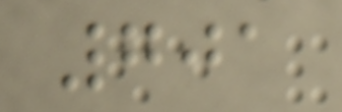701
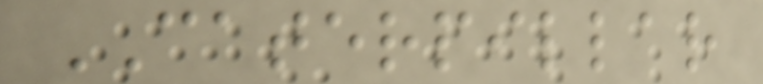CATERPILLAR
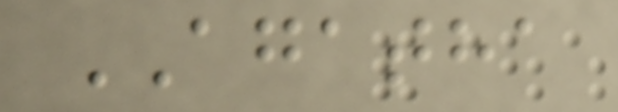AGATHA
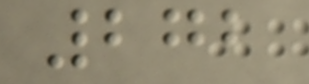272
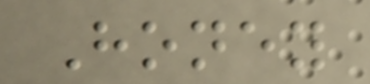Honey
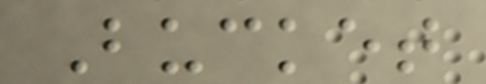Bucket
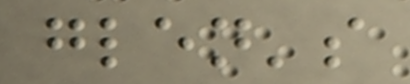glen's
